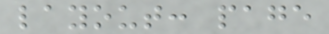layout: page
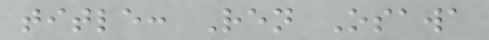title: Ren Osawa
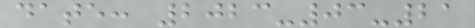date: 2023-03-21
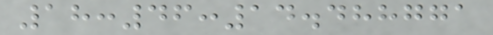18:46:14.488771
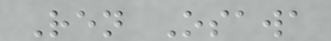Ren Osawa
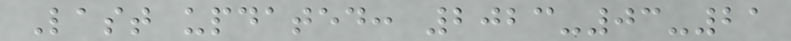Last updated: 2023-03-21
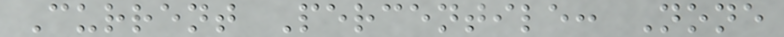Current Percentile: None
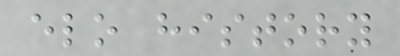elo history
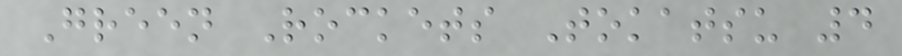Green Rockets Tokatsu 4
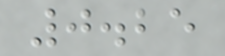0.25
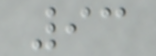93
